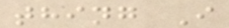thing I
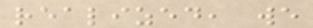realized, we
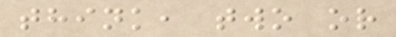think, two or
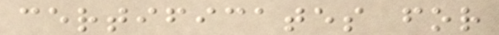certificates for
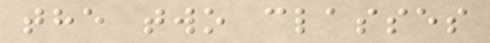the two classes
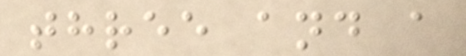three and a
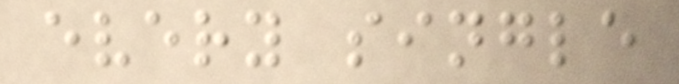every single
